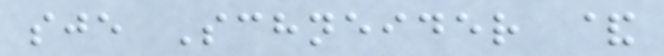sje Schneider &
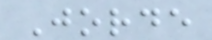Jorde
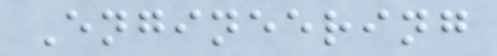Engineering
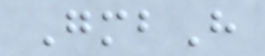GmbH
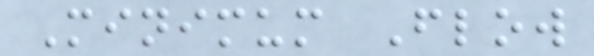Minimum Flow
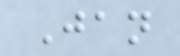Jan
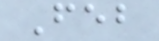Feb
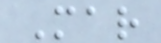Mar
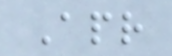Apr
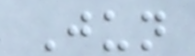Jun
